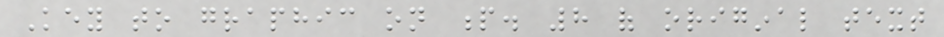Key to graphic on p. 8 of original text
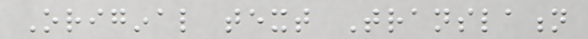Original text Translation
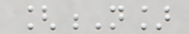[N]
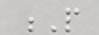P
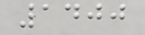1400
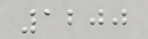1200
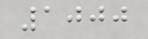1000
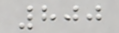800
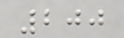200
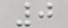0
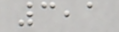3,1
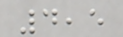4,5
